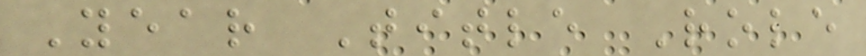Year Title Role
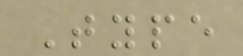Type
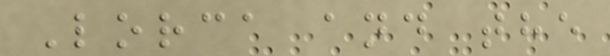Lorca and the
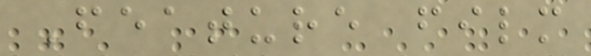Feature film
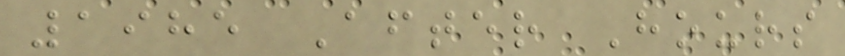1985 After Hours
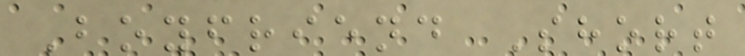Boyfriend Short
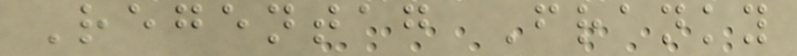Regentag Franky
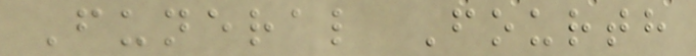Funeral Fourth
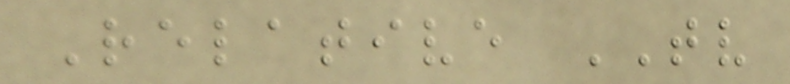Relative TV
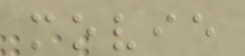movie
